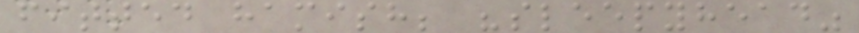fitted hamish; "sleepyhead"
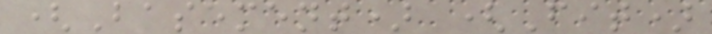(Basement) (Fit)
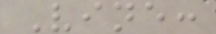Vine:
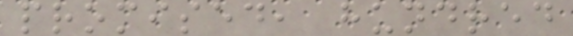promised, hundred
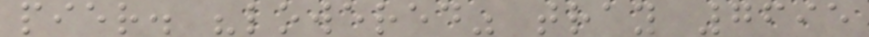pier. "lowered" tray 7695
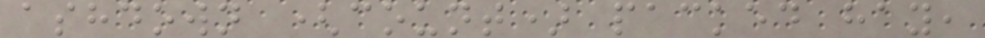ashdown (count) packed hay,
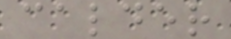calder
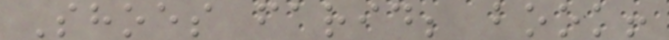Shoes farid; book!
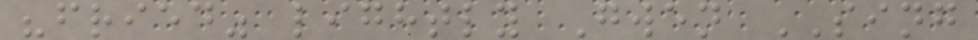"fried" lightly Gwen SING
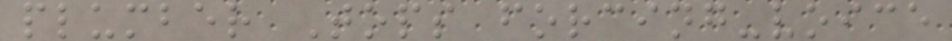plumber Tops forcing-voice
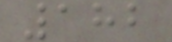182
